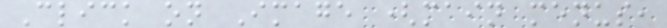Click on Image (main menus,
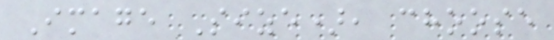Image Size), choose
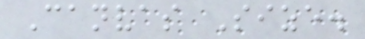Canvas Size.
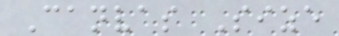Canvas Size
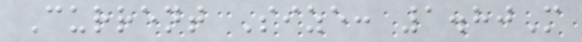Current Size: 1.80M
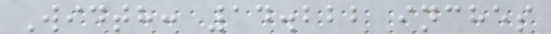Width: 14.222 inches
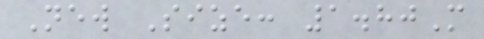New Size: 1.80M
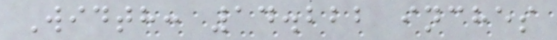Width: 14.222 inches
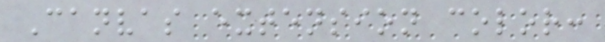Canvas extension color:
